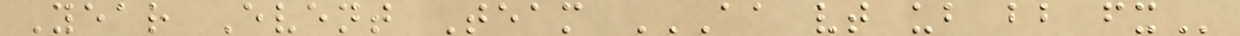Year Event Team AA VT UB BB FX
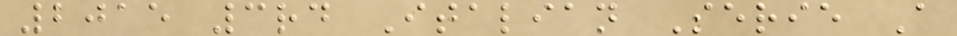2015 3rd Italian Serie A
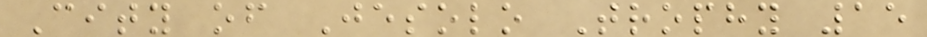City of Jesolo Trophy 15
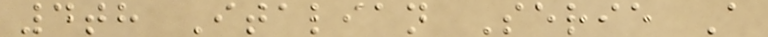4th Italian Serie A
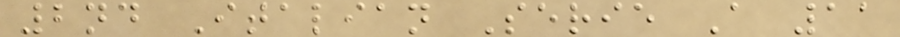2nd Italian Serie A 11
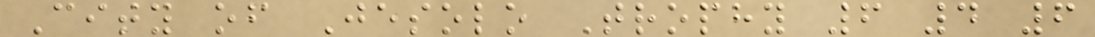City of Jesolo Trophy 6 4 6
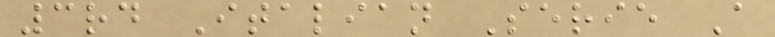3rd Italian Serie A
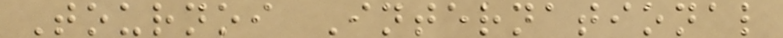Tournoi International
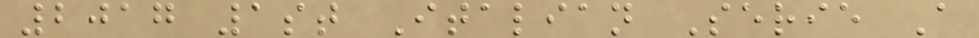2017 1st Italian Serie A
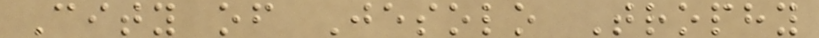City of Jesolo Trophy
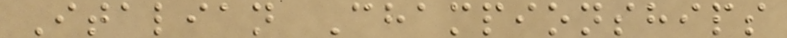Italian Championships
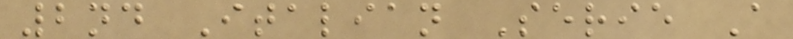2nd Italian Serie A
